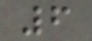6
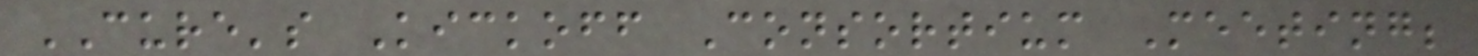CURE's Kickoff Consortium Meeting;
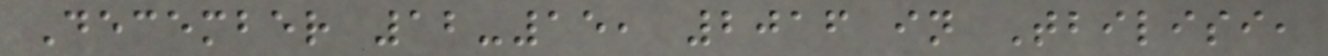December 12-15, 2016 in Tbilisi,
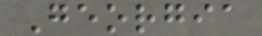Georgia
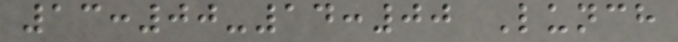13:00-14:00 Lunch
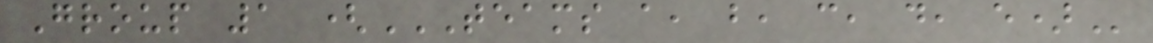Group 1 (TEAMS A, B, C, D, E)
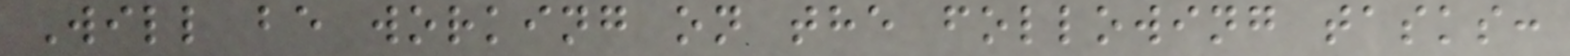Will be working on the following tasks:
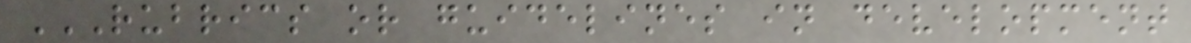RUBRICS OR GUIDELINES IN DEVELOPMENT
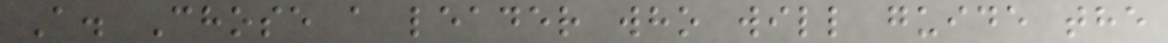A. Chose a leader who will guide the
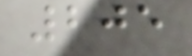205
